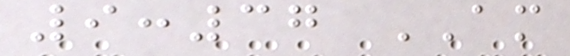9:37 AM
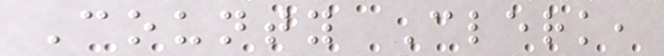County Clerk,
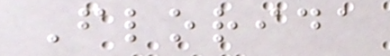Florida
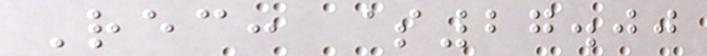Rec: $27.00
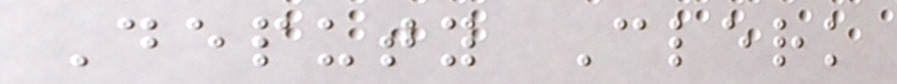Deputy Clerk
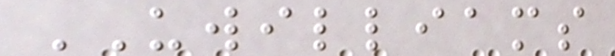UWILLIAMS
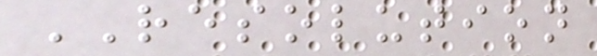RESOLUTION
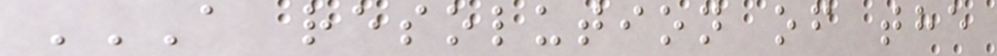A RESOLUTION OF THE
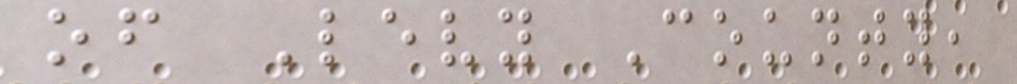of Levy County,
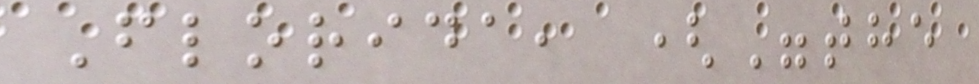Florida, ("the
